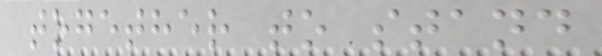together to stand
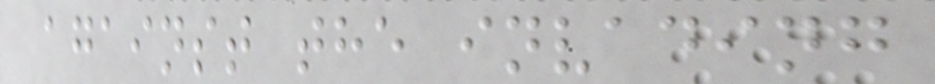against the invading
